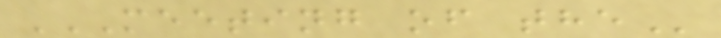MEETING OF THE
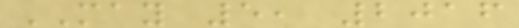MAY 5, 2016
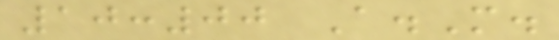10:00 A.M.
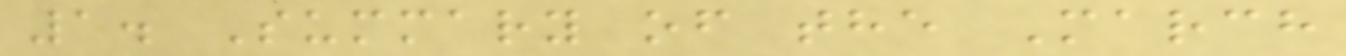1. Summary of the March
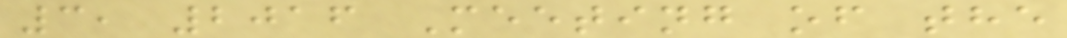3, 2016 Meeting of the
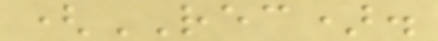(REC).
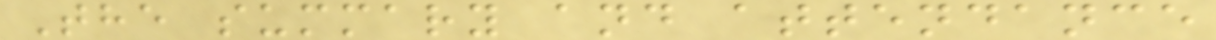The summary and attendance
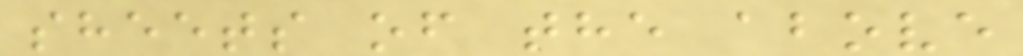sheets of the above
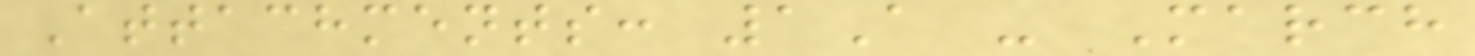Attachments: 1A - March
